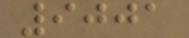9001
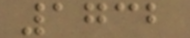1732
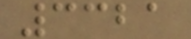3321
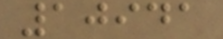10941
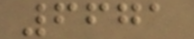6671
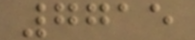7715
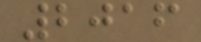2016
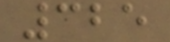325
